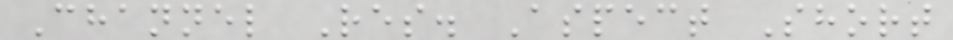Channel Res. Aspect Short
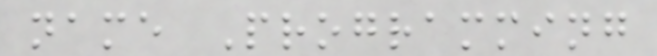name Programming
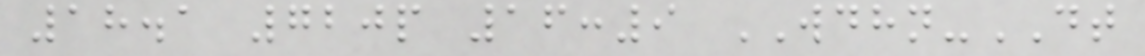18.1 720p 16:9 WDHN-DT
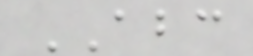ABC
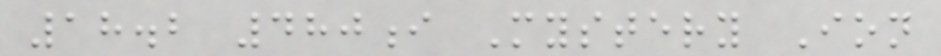18.2 480i Mystery Ion
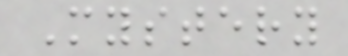Mystery
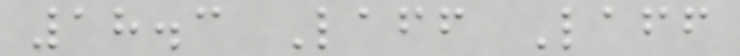18.3 Laff Laff
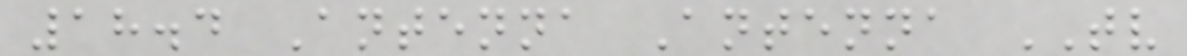18.4 Antenna Antenna TV
